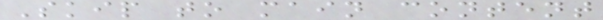Skip to main content
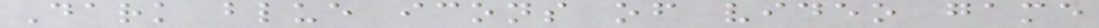Dark blue icons of video game
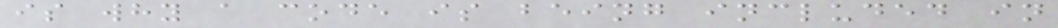is why a code is being included in
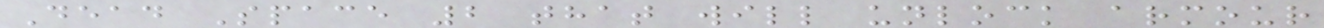Dead Space 2 that will unlock armour
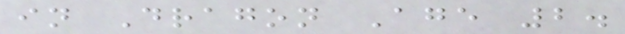in Dragon Age 2.
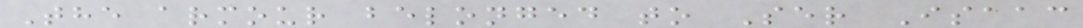The armour belonged to Ser Isaac
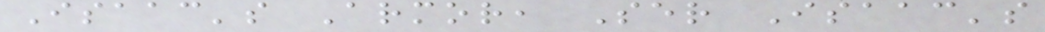Isaac's Armor, Ser Isaac's
